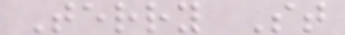Terry St
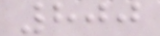800
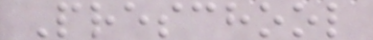Preschool
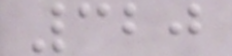320
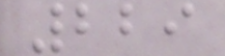229
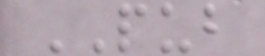PUB
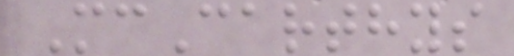McCarthys
